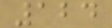124
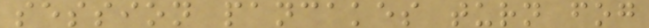session pancakes turn fog
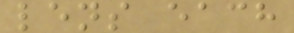lens each
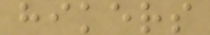hikers
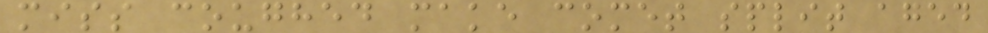miss coughed make comet split aged
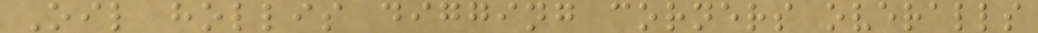Oil hollis digging corners overalls
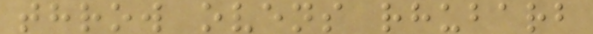throw ovens rhubarb
